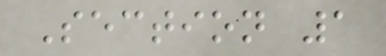Section 1
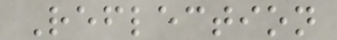Reflection
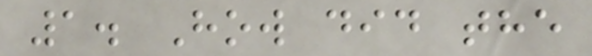1. How did the
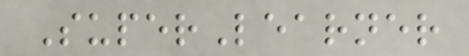SuperLearner
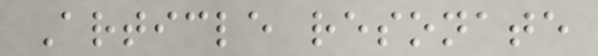Article resonate
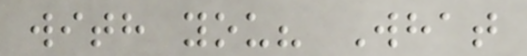with you? What
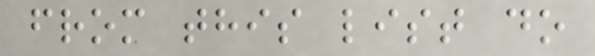from this list do
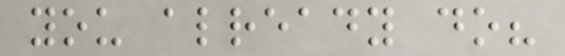you already do?
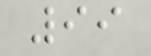99
